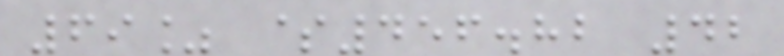69% $456.82 42
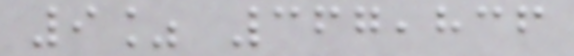9% 367,836
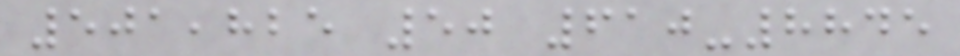501,825 50 610-8845
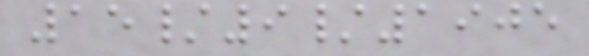15/9/1905
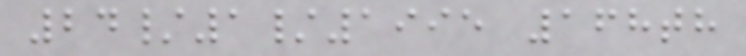24/1/1995 168th
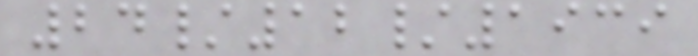24/12/1939
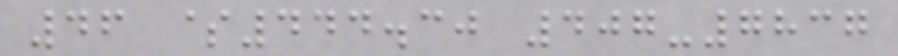46 $444.30 407-7837
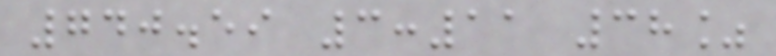740.59 3:11 38%
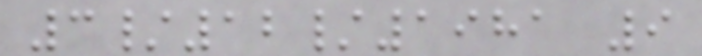3/12/1981 9
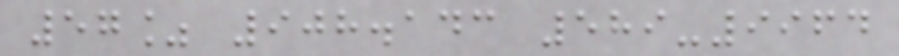57% 908.143 589-9964
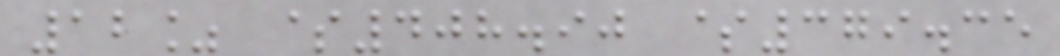12% $408.90 $379.35
